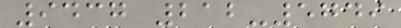9437 212-5749
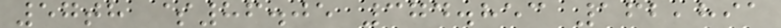57th $86.05 374.853 162,891
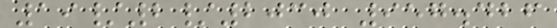19/2/2030 957.426
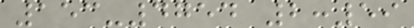153-4754 2:59
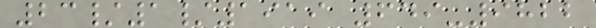23/1/1919 649-9822
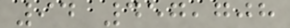94 457,708
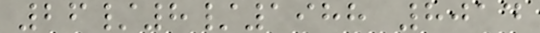26/8/1988 8014
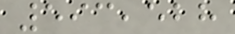593,528
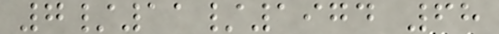7/11/1974 68
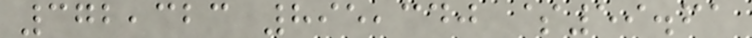372,323 895,340 $59.61
